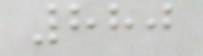880
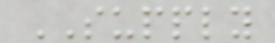SUPPLY
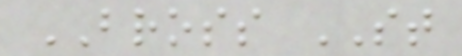BROSS ST
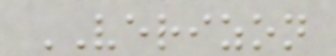VERIZON
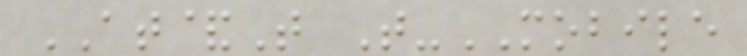AT&T T-MOBILE
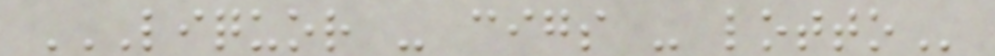LIQUOR - CIGS - LOTTO
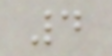4
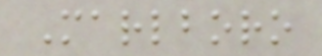Marlboro
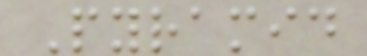Pyramid
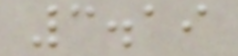3.19
